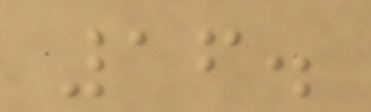16.
